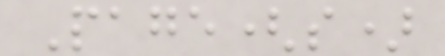Page(s)
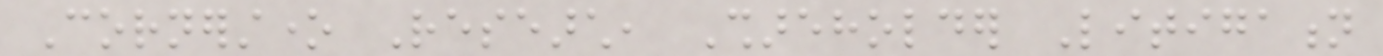Cornerstone Research, Shareholder Litigation
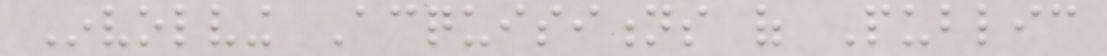Involving Acquisitions of Public
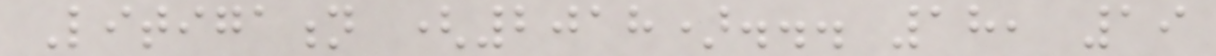Litigation (2018)... 18, 19
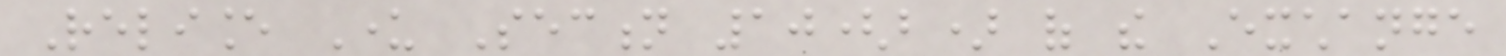Reliance Under Section 10(b) of the Exchange
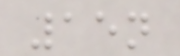15n
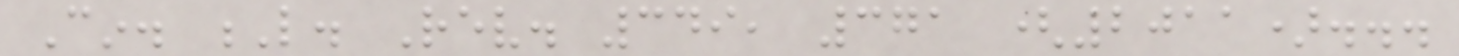Cin. L. Rev. 349, 371 (2011)...
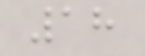18
